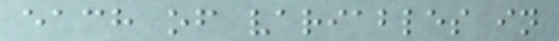each of variables in
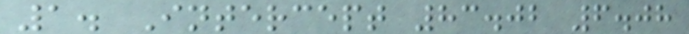1. Intercept 83.02 6.08
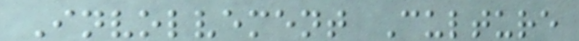Involvement Culture
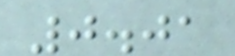0.01
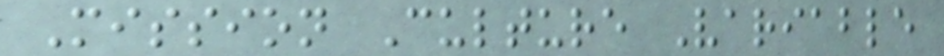Mission Culture Variable
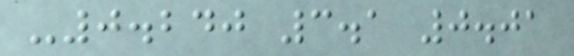-0.240 3.1 0.01
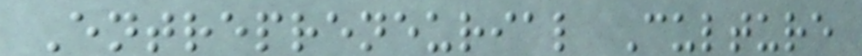Entrepreneurial Culture
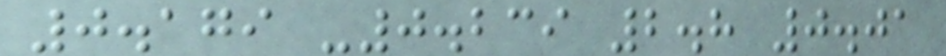0.179 -0.239 2.8 0.01
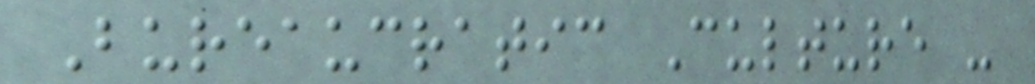Bureaucratic Culture -
